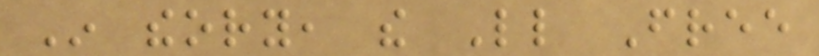In theory, the Little Free
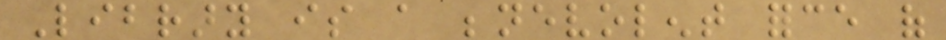Library is a benevolent force of
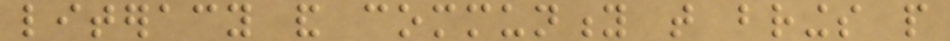literacy and community that brings people
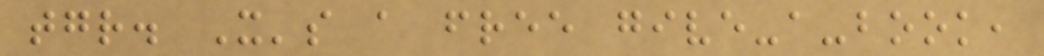together. It's a free give-a-book,
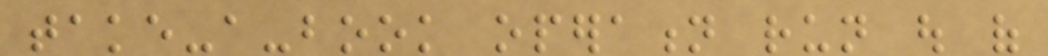take-a-book operation run out of
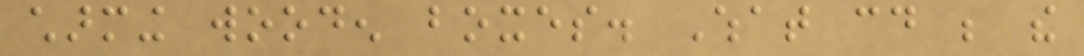charming wooden boxes. What could be the
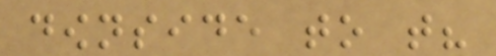downside to that?
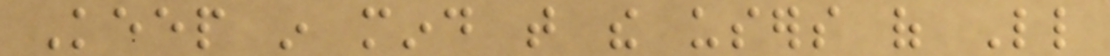Keep in mind that the users of Little
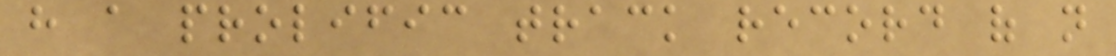have a prolific track record of not
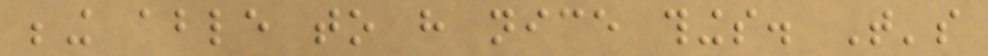being able to have nice things. That's
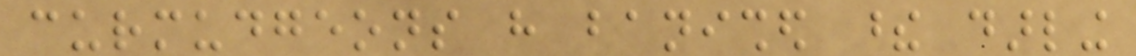curmudgeons have banished these darling
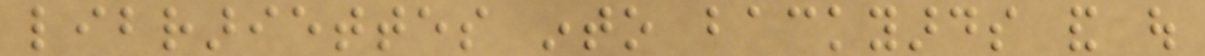librariettes into backyards and out
